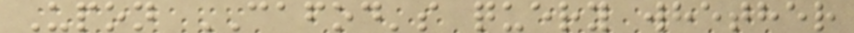Upon CAFOD's query whether
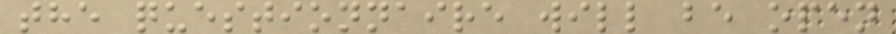the questionnaire will be open
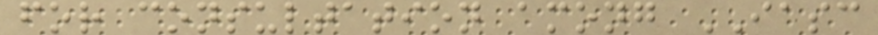for consultation among IASC
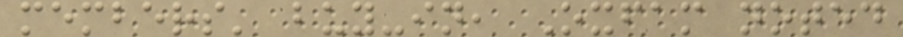members' buy-in, Oxfam noted
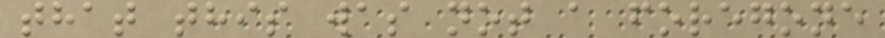that this was not a foregone
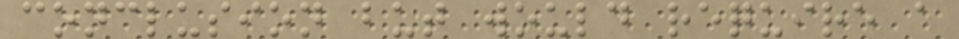conclusion but would require a
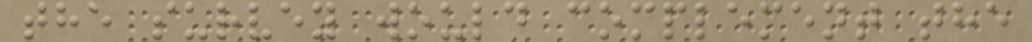the survey would complement the
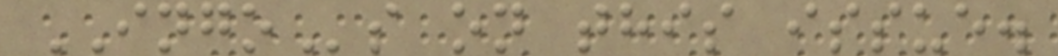INGOs on this issue.
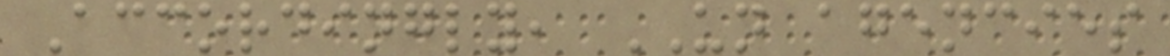Accordingly, UN agencies
